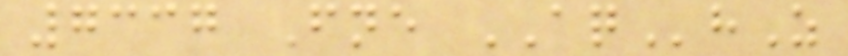7337 Fne AQhZ
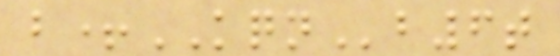b+KQNb6t
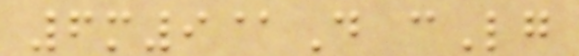6m9@D cLg
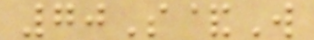70S&W
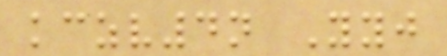kczv4n Yyj
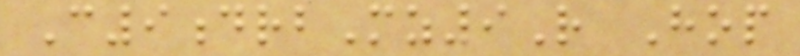C9drbMz9R Hop
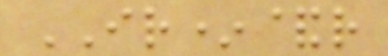IR*&r
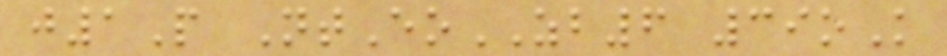j1P NtEoZB6 39oK
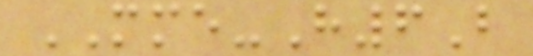MME-H6B
